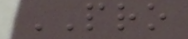PRO
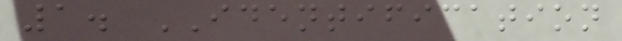1. IDENTIFICATION
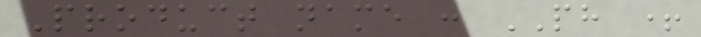Product name : PH +
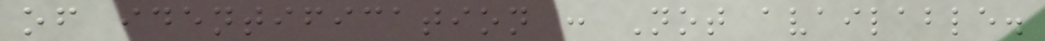of identification : Not available.
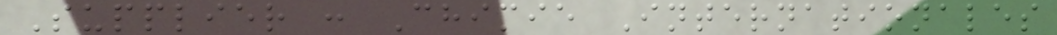Supplier : Chimie Internationales
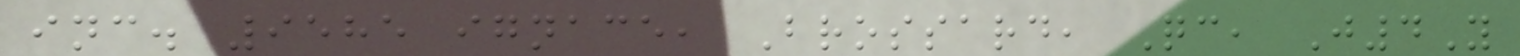inc. 9585 ignace, Brossard, Qc, J4Y
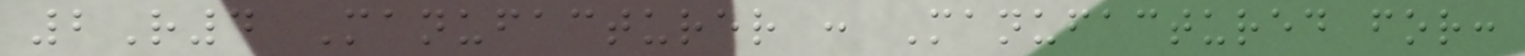2R4 Manufacturer : Manufactured for:
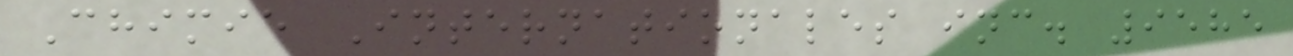Chimie Internationales inc. 9585
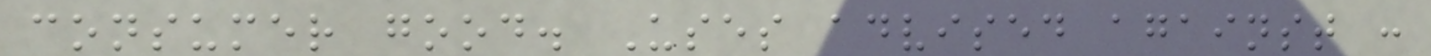consumer good. Uses advised against :
